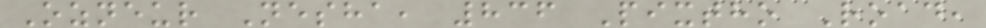Ozneur Nesha, 836 Pixtho Road,
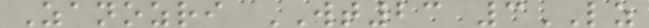Zanozri WT23 3LZ
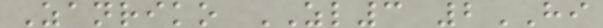Zanriko ZL3 2HI
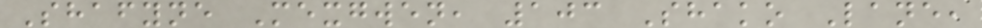Shafyne Mexgwen, 103 Shako Lane,
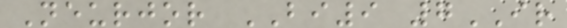Neurjor BI9 7IR
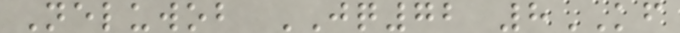Neluwob JQ72 8KF
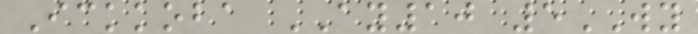Ickkoba AY10 5WY
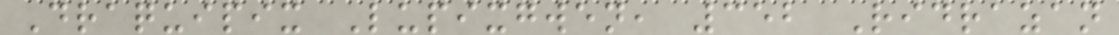Draquipix Lupixgwen, 352 Ridrazan
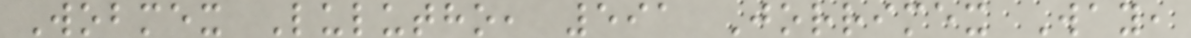Wobmex Lulutho, 591 Jorrimex Way,
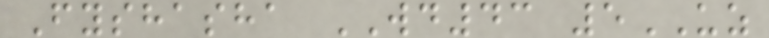Fyshasha WD43 5UZ
